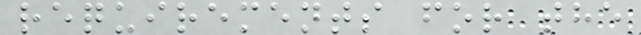requirements for the
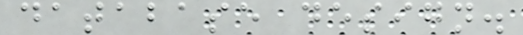database design.
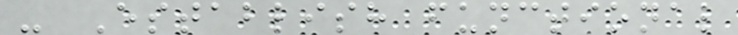- Establish functional
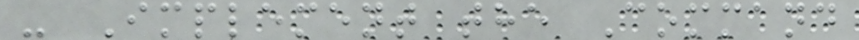- Implement the Command
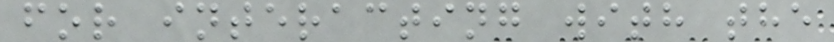for interacting with the
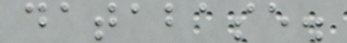database.
